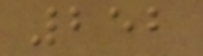252
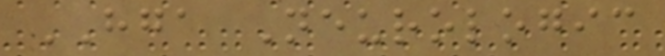HGA Neurologic
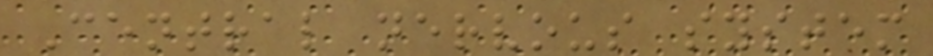Central nervous system
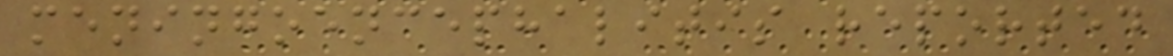meningoencephalitis reported
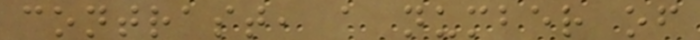contrast, a number of
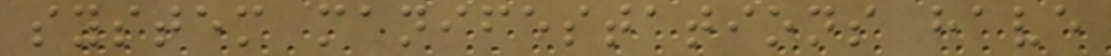system manifestations have
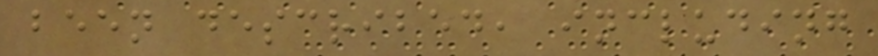been described, including
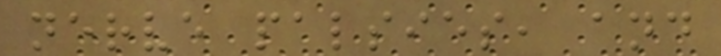nerve palsies, and
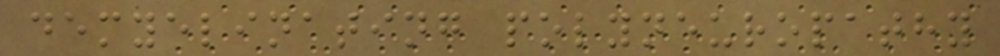demyelinating polyneuropathy
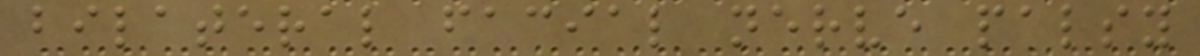bilateral facial nerve palsy
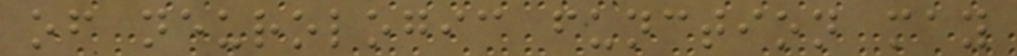of neurologic function may
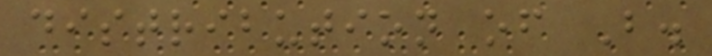distribution of B.
